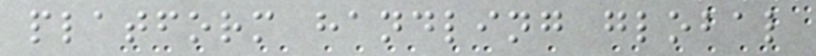platform handling global
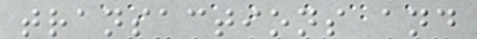transactions and
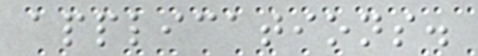applications.
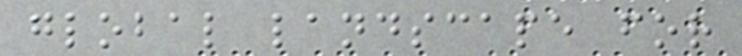global landscape for
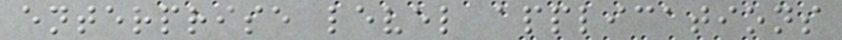enterprise level applications
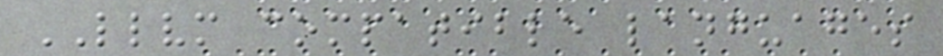LLVM compatible languages
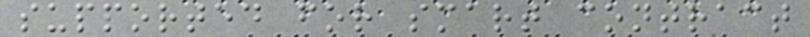supported for smart contract
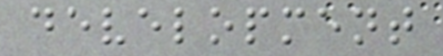development
